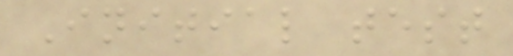Initial test
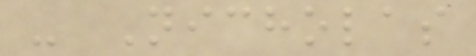- Nicholas
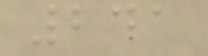241
